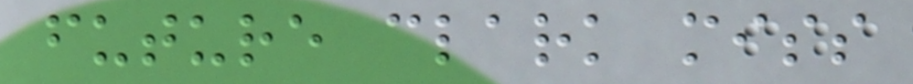future clark miss
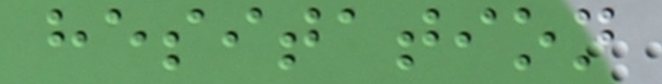hesitation
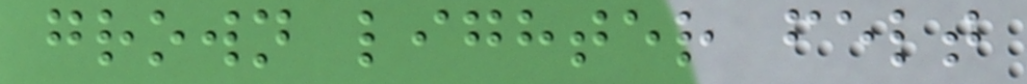grown lighter felt
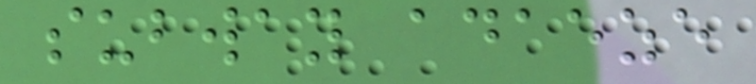subway adaeze
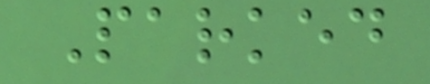Parked
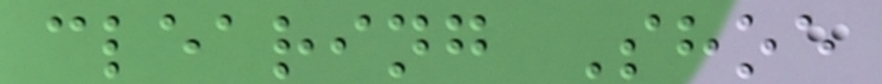clearing Shoe
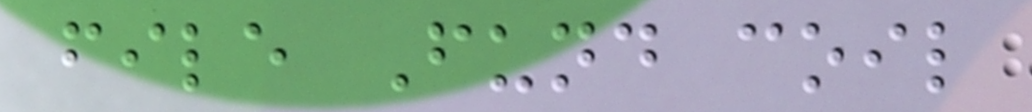file Fund coil
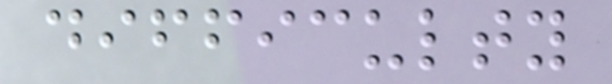difficulty
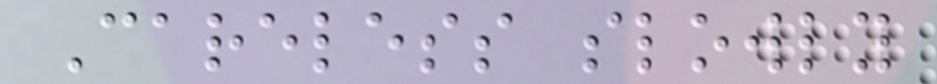Careless slowly
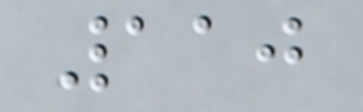110
